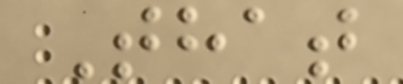That
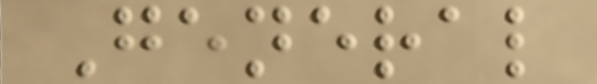General
